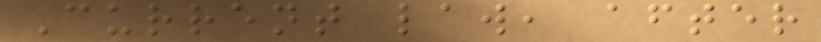Current law, after
